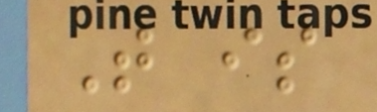That is
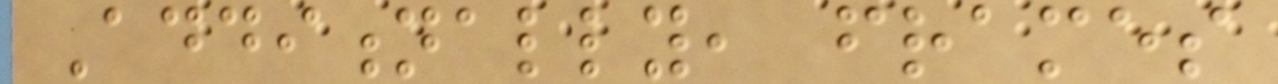Additionally, frames
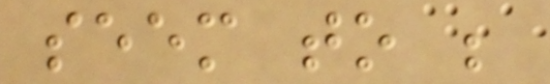seem to be
